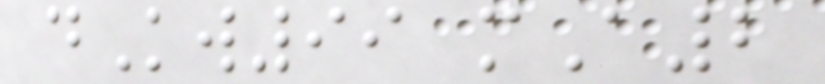dKw99 mA2
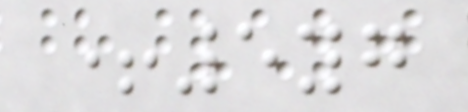+5yg
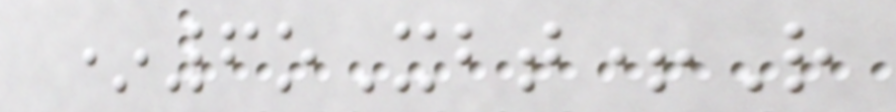*6oXbt+R
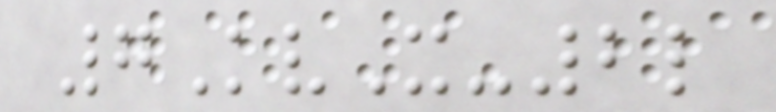7KvX-2l
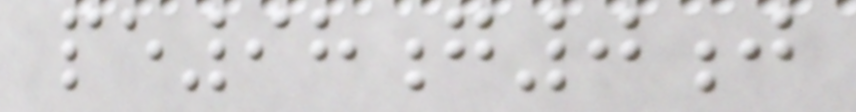pe98g0j
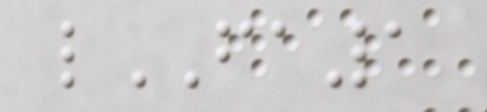lFA1
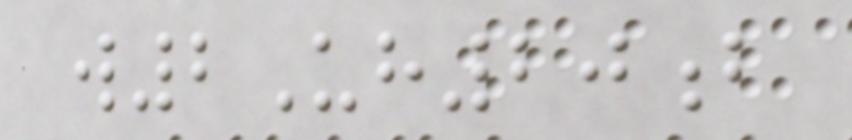w2Uh20b
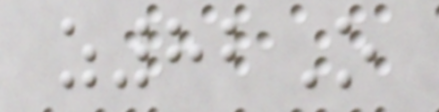z82O
